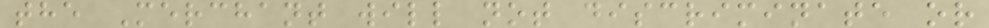the Merchant will not discriminate or
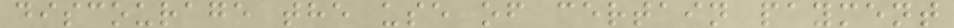discourage the use of certain payment
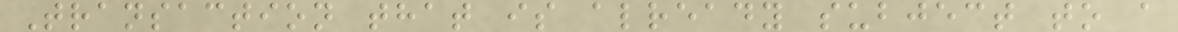Transaction that is already subject to a
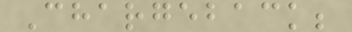Chargeback;
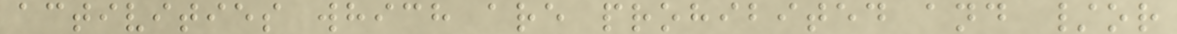activities which are prohibited and /or
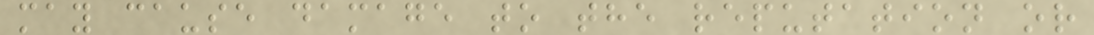may cause damage to the reputation or
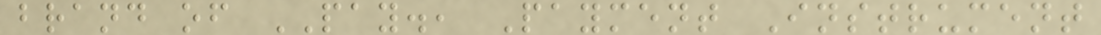brand of PAY., Payment Instrument
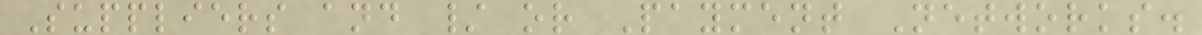Suppliers and / or Payment Networks.
